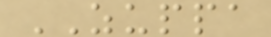ZUPPA
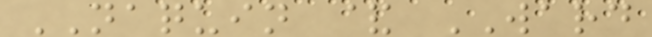NAQUIN & WARD
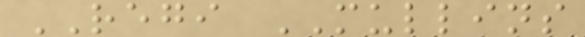REGI MULLINS
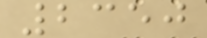2350
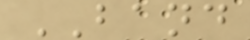BAND
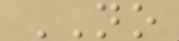NO
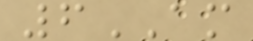6AM
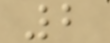2
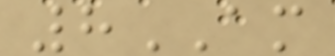8AM
